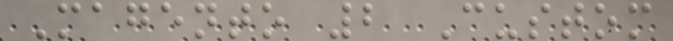Magento 2 Custom
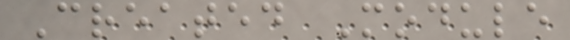Created Module
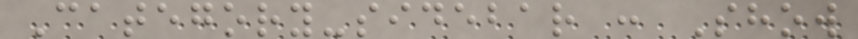Category-sidebar : Show
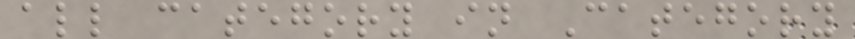all category in Category
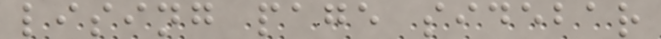lising page sidebar
